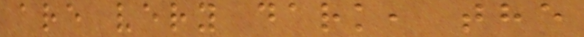are very dark, the
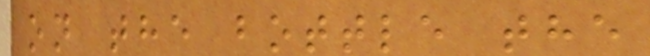on the bottle the
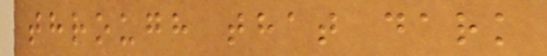through that dark
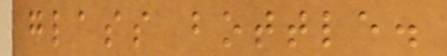glass bottle.
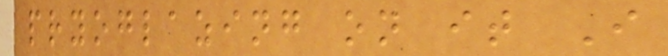pryoglazing on it I
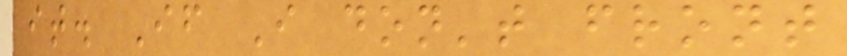it. If I don't front
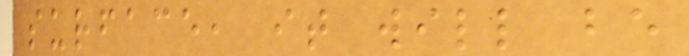surface, it will be
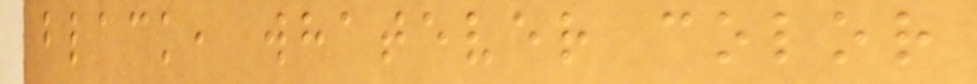black, whatever color
